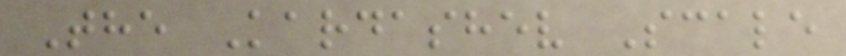The Kardashev Scale
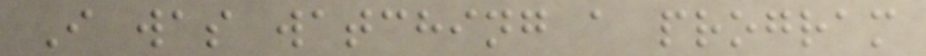I was watching a program
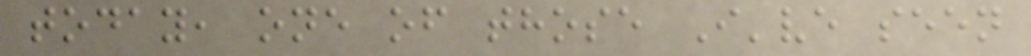today, one of those I've seen
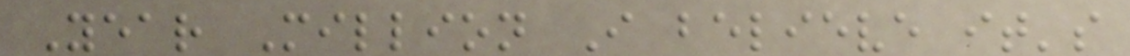Year Million I believe it's
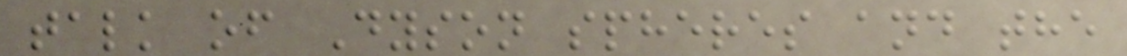talk of Dyson spheres and the
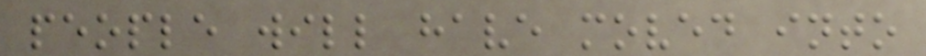people will have moved into
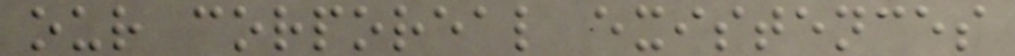our corporeal existences
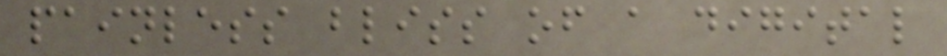painless bliss of a digital
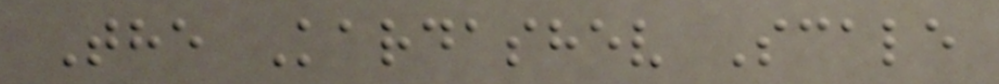The Kardashev Scale
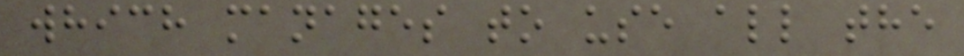which manages to use all the
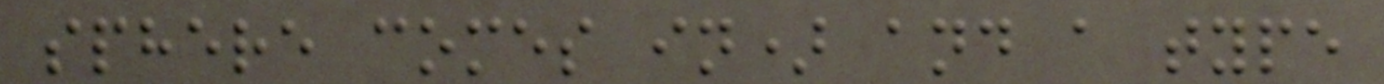sphere comes in) and a type
